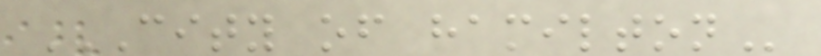CITY OF HAMILTON
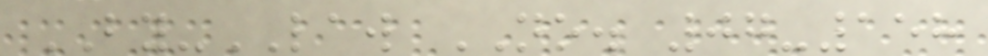BY-LAW NO. 07-158
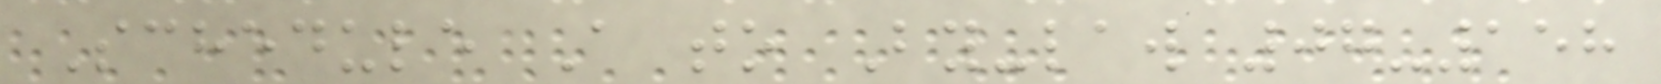Schedule A to By-law 07-158
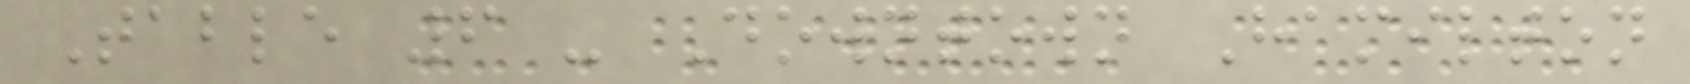Table 6 - Downtown Hamilton
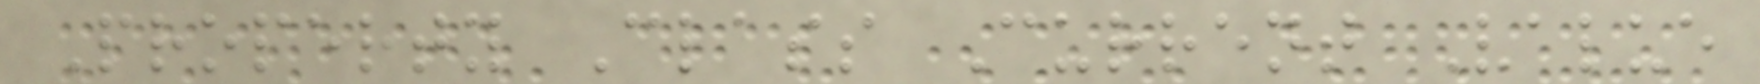Property Class Current Value
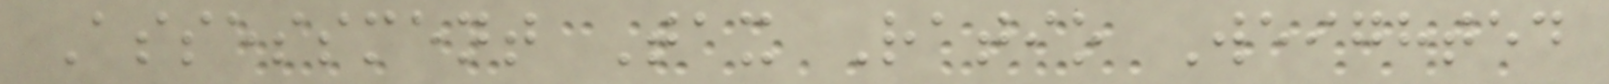Assessment Tax Ratio Weighted
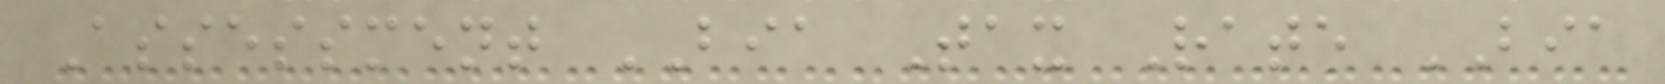Assessment BIA Tax Rate BIA
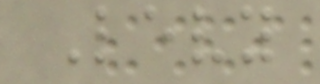Levy
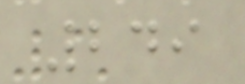249
